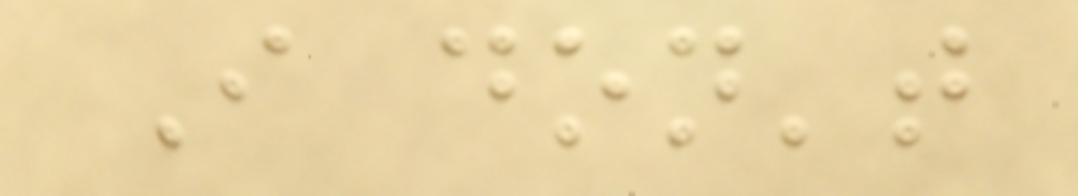I don't
